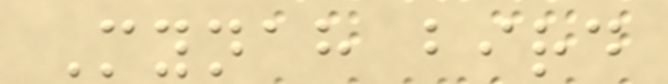Mynah bird
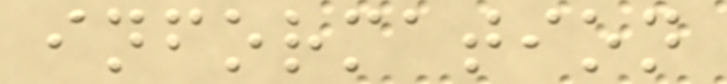information
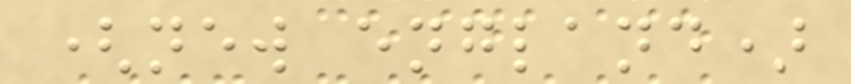(new england)
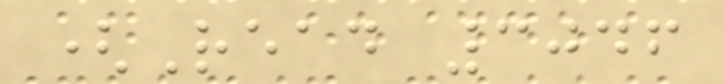(Read 3046
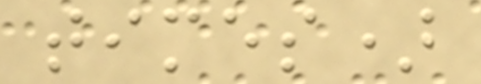times)
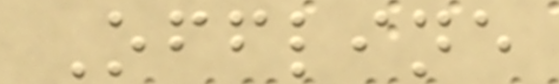Offline
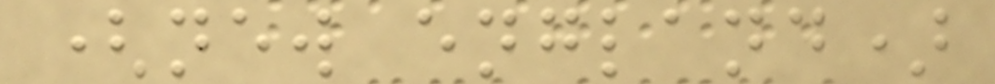(new england)
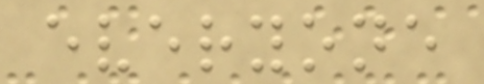everyone
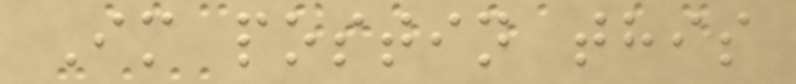Im postin this
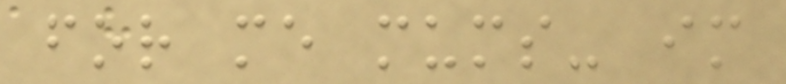for me mums- im
